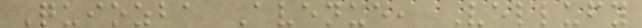Quiozba Avenue, Vellufy
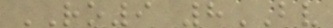RO9 8BV
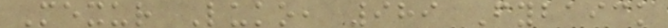Mexur Luko, 989 Fybaick
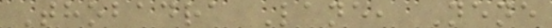Thobadra Lane, Nene
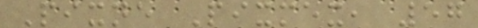Pixne Pixmex, 57
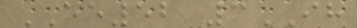EE52 3IH
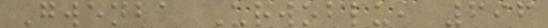Gwenba Urwoblu, 696
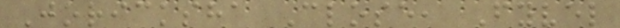Joricksha Close, Fyvel
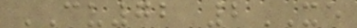CU72 2XE
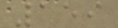159
